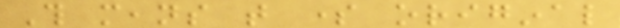This means that some original
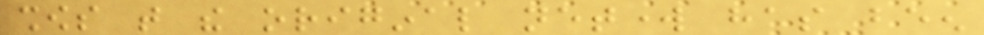shows that the original network has been
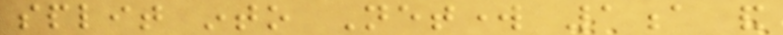split into Network 1a and
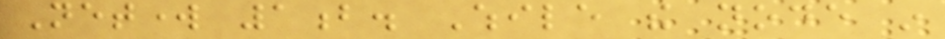Network 1b. While the node in
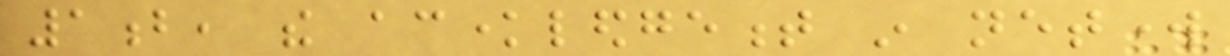1b, the acknowledgement in network
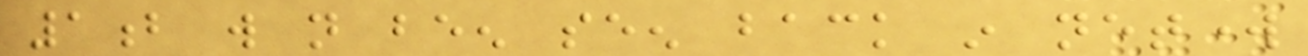1b will not been seen back in network
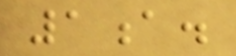1a.
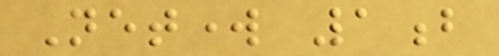Network 1b
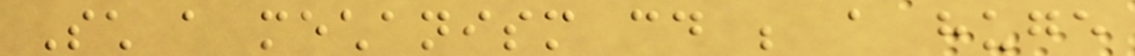Such a mechanism could be a huge
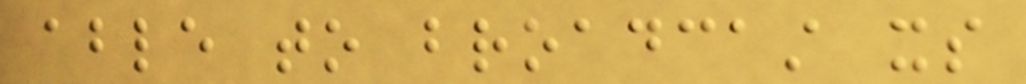able to broadcast its
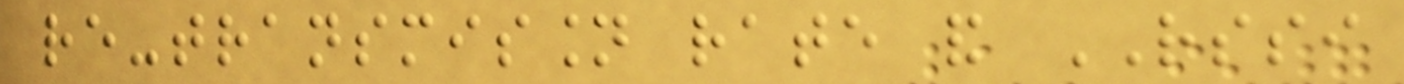re-transmission rate and RSSI
